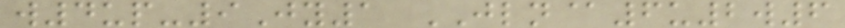w4up-9Jy1 JLN@6u2w6
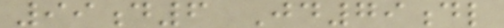99d6 Jd79dl
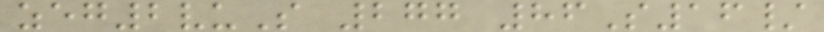zeg2vuS 277 86S16/
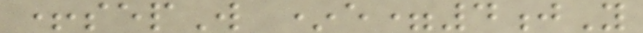+sepW *e=4jY
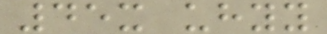45x uhyy
